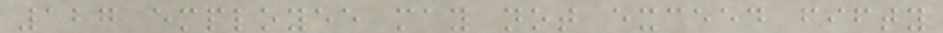127 employee may not exceed fifty
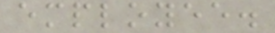employee.
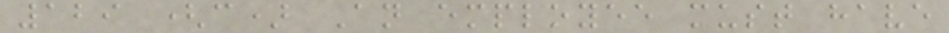129 (c) An employee must have
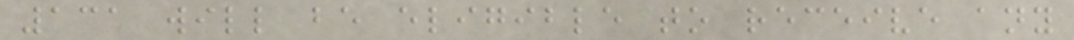131 will be eligible to receive any
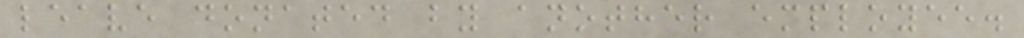leave donated by another employee.
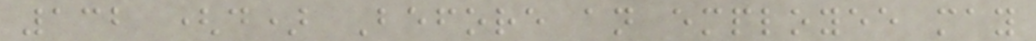132 (d) Before an employee may
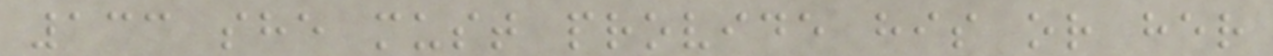133 she must provide his or her
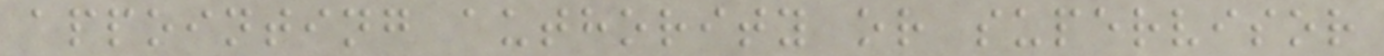appointing authority or supervisor
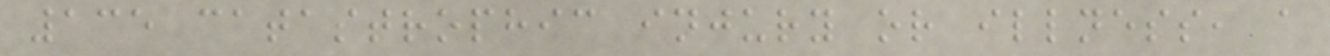135 catastrophic injury or illness, a
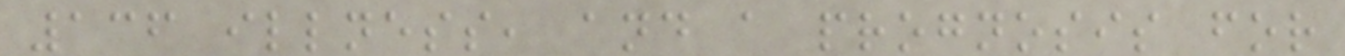136 illness, and a prognosis for
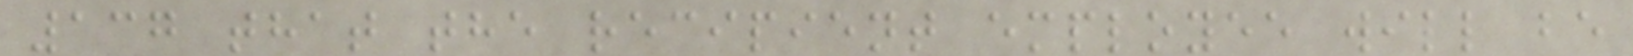137 that the recipient employee will be
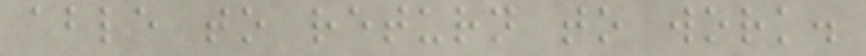able to return to work.
